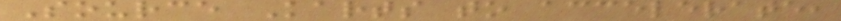Source Karts to accelerate,
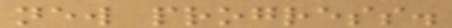new progress.
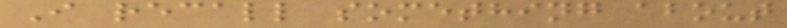I recall something about
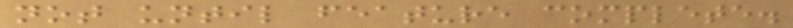not until feature complete.
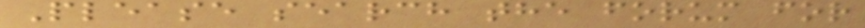Please search the forum for
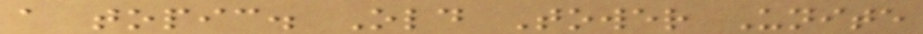a topic. Old Tower Unite
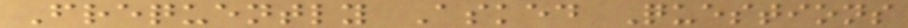Frequently Asked Questions
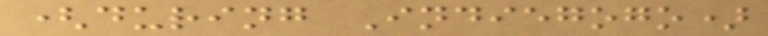(during Indiegogo)
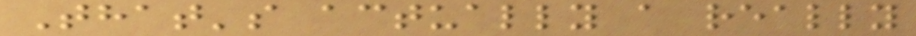That's actually a really
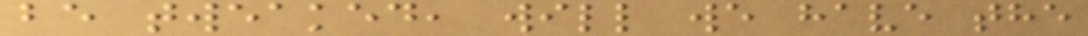be tweaked, will we have the
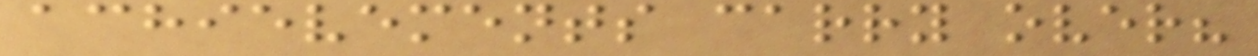achievements carry over?
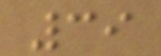39
